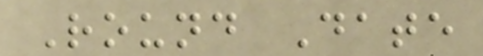Round Date
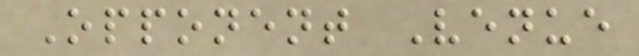Opponent Venue
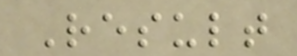Result
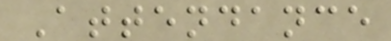Attendance
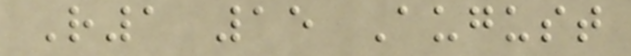R1 15 August
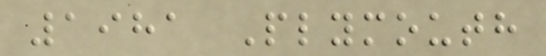1981 Plymouth
